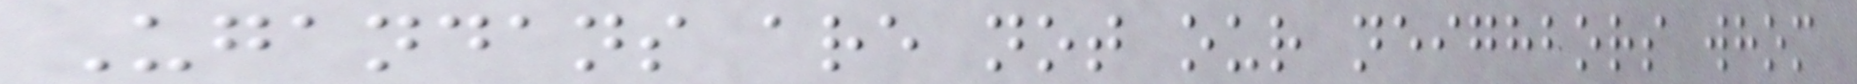Ugandans are not our neighbors whom
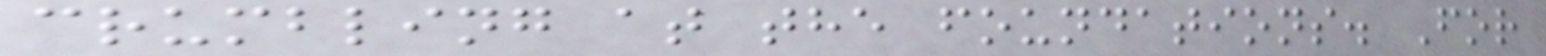crumbling at the foundations. For
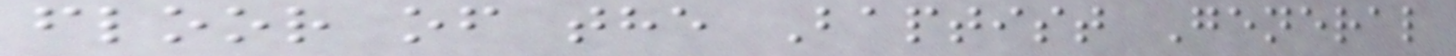floor of the Baptist General
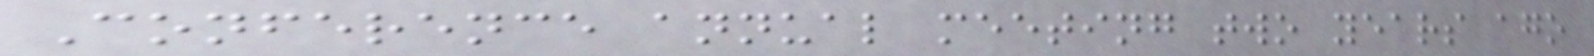Conference annual meeting two years ago
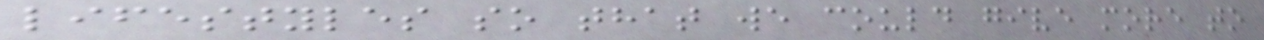lifestyles so that we could give more to
